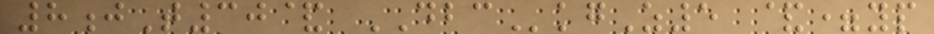8jT30& DBCkgZ5 &=yp
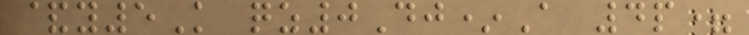&y5K qz0Dj*A 4p=
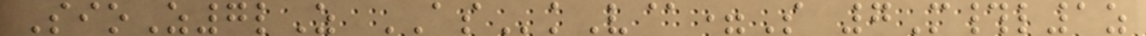SioZ7lZ ASkV@=S 7M#l1z
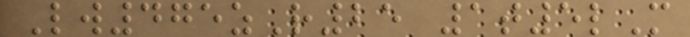Lw475zR25 1t5lM
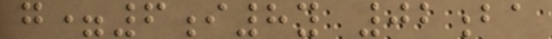g=6i8y 02ba
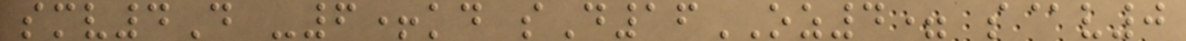smv4D -6+kd sD16OZ4= s@v0
